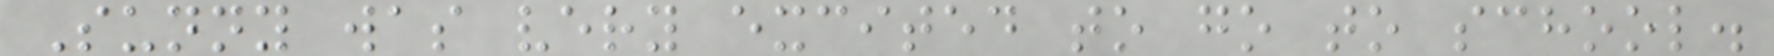Sunny was very excited to go to school.
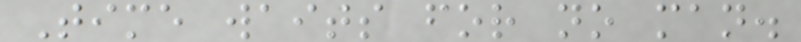Time waits for no man.
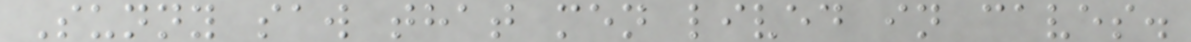Sunny saw that men lived in caves.
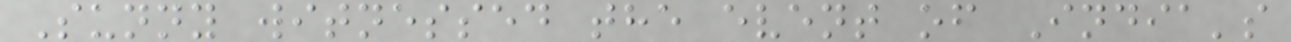Sunny witnessed the event of India's
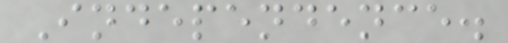Independence.
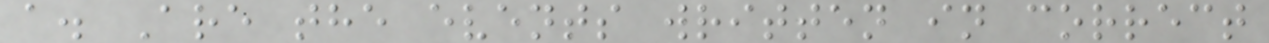a. Are the events written in correct
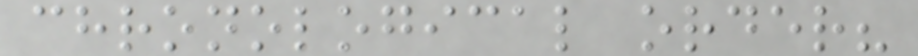chronological order?
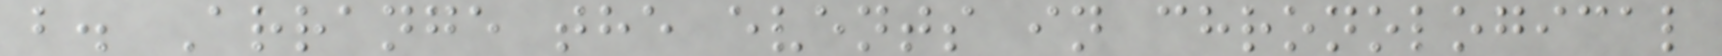b. Arrange the events in chronological
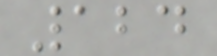124
